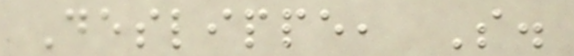Deslippe, S.
